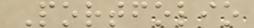Portfolio
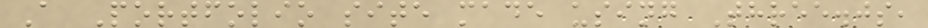A Portfolio site made using Three.js,
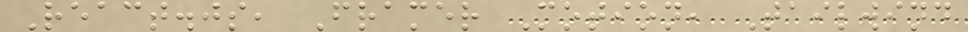React.js, Framer Motion, Tailwind
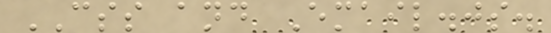CSS and Email.js.
